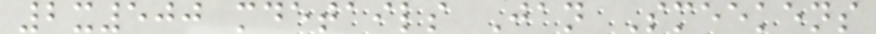2x500 mdetails Jan Smeekens
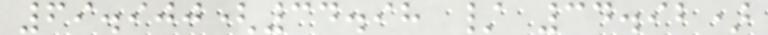69.900(34.98 / 34.92)
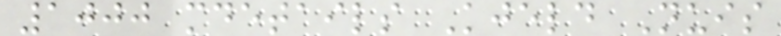1000 mdetails Kjeld Nuis
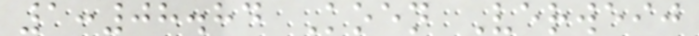1:08.84 Koen Verweij
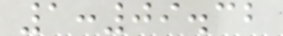1:09.32
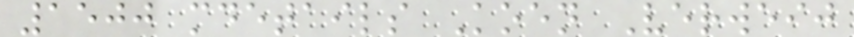1500 mdetails Koen Verweij
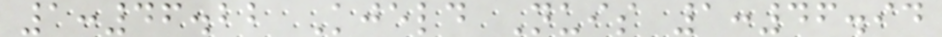1:46.22 Kjeld Nuis 1:46.94
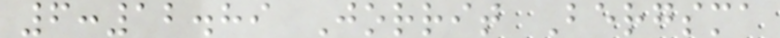6:12.89 Jorrit Bergsma
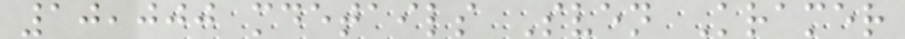10,000 mdetails Sven Kramer
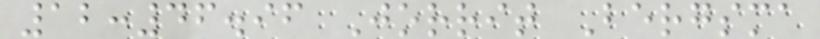12:46.96 Jorrit Bergsma
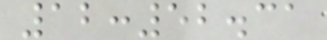12:52.31
